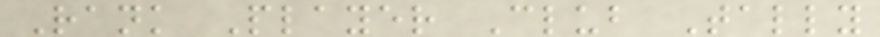Rank Player Club Tally
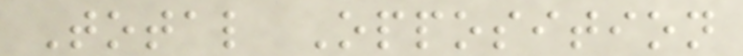Total Opposition
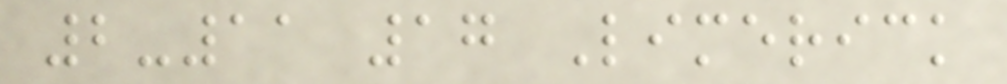2-11 17 Limerick
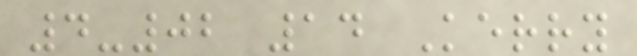4-02 14 Kerry
